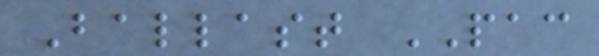Ballast PAC
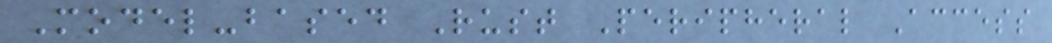Model-based Rust Peripheral Access
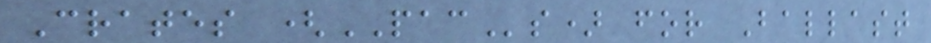Crates (PACs) for Ballast
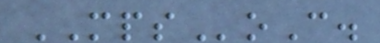MPSoC.
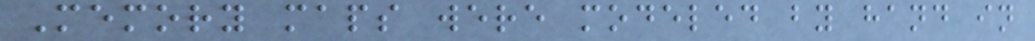Memory maps were modeled by hand in
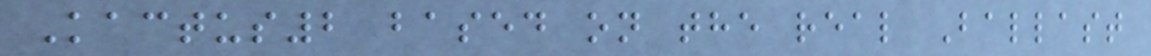Kactus2 based on the real Ballast
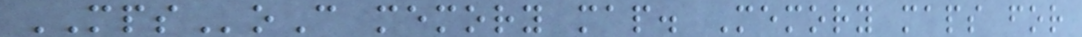MPSoC memory map. Memory maps for
